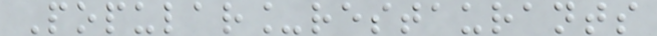Popular_restaurants
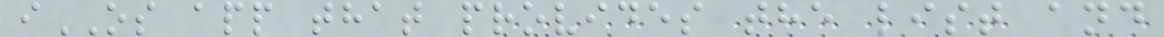iOS app that provides the list and
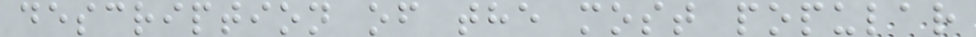description of the most popular
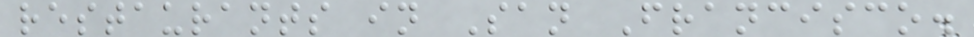restaurants in San Francisco.
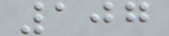107
